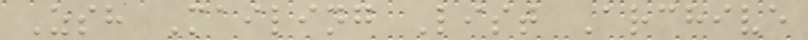Zsh Mailing List Archive
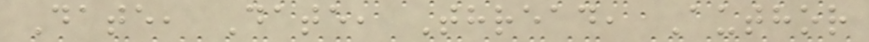Date, Date, Thread, Author
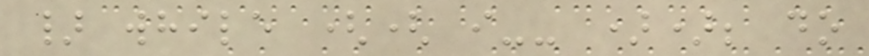} while (( i-- )); do
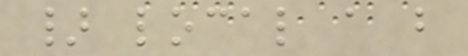} local a b
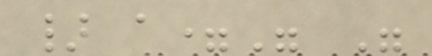} a=" "
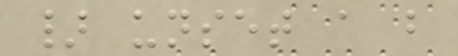} unset a b
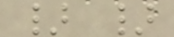} }
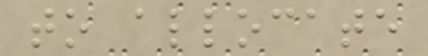to allocate
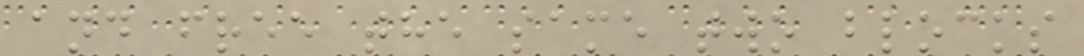and free the same two blocks
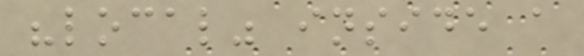"local" inside a
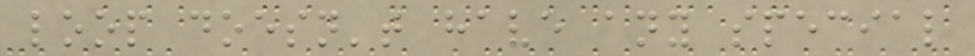loop doesn't have any special
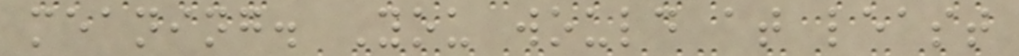meaning. You would at least
